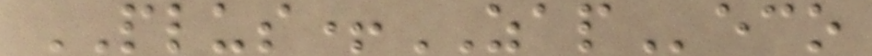PLUS+ZAPeco
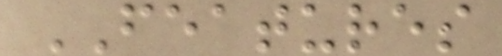FEATURES
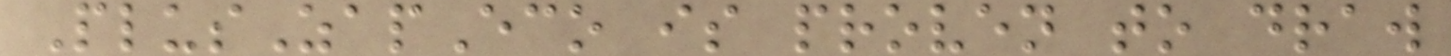PlusZapEco is proven to draw
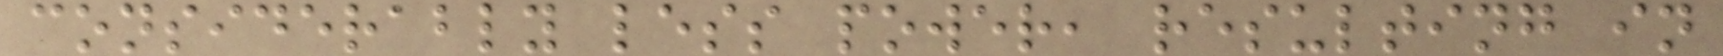considerably less power, resulting in
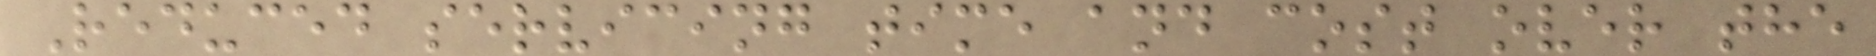Reduced servicing time and cost over the
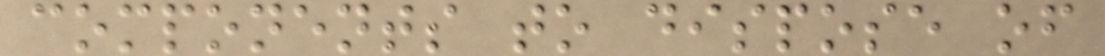components to dispose of
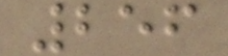256
